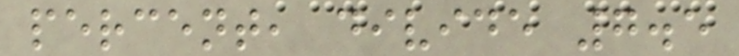percent, divide 7.5
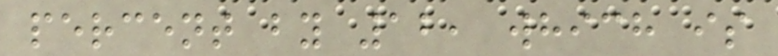percent by 12, which is
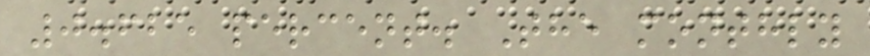0.625 percent. The monthly
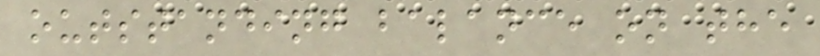outstanding balance on the
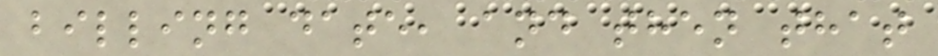billing date, and then that
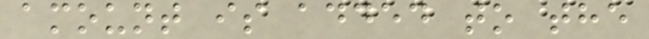amount is added to the
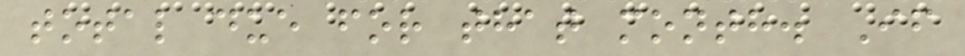total due for that month. If
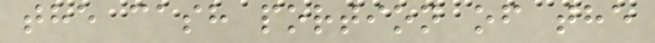the cash portion of the
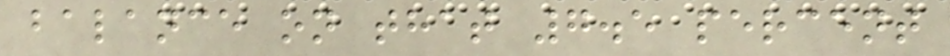balance on that 7.5 percent
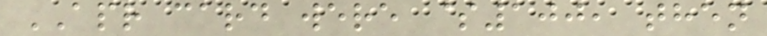APR card were $100, then
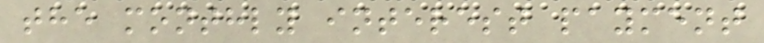the monthly interest payment
